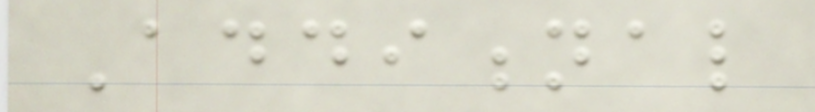Additional
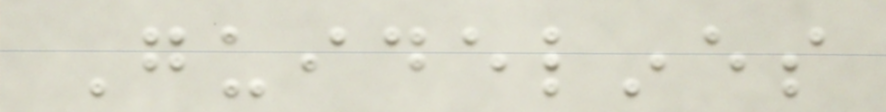Guidelines
